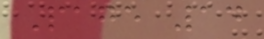Page 14
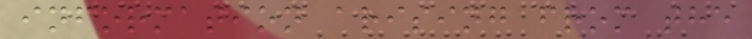information arising from the
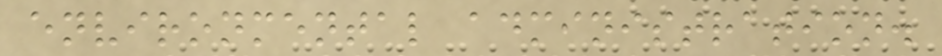environmental administration.
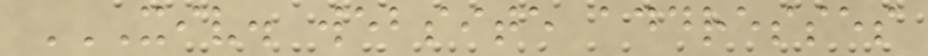XIV. WEBSITE ADDRESSES
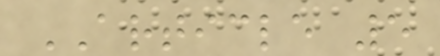ARTICLE 5
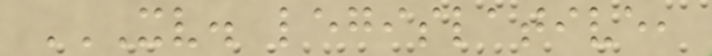XV. LEGISLATIVE,
